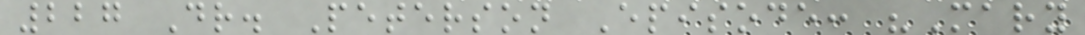227 Dr. Peterson Episode: "Mary
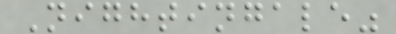Nightingale"
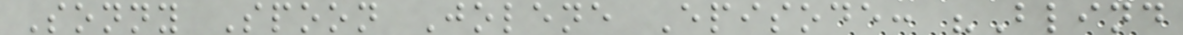Sonny Spoon Jolene Episode: "Blind
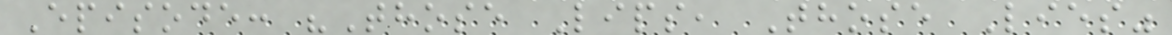Episode: "Those Lips, Those Lies"
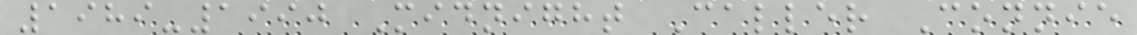1989-1990 Midnight Caller Connie
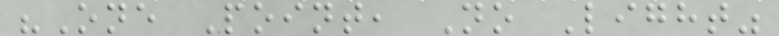"One Point, No Light"
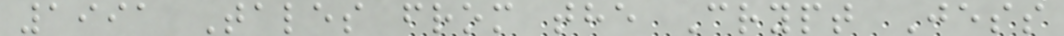1991 Tales from the Crypt Jess
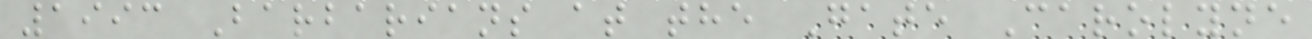1993 Barbarians at the Gate Carolyne
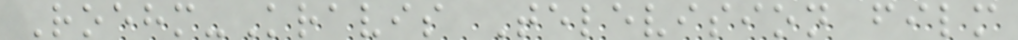Roehm-Kravis Television film
